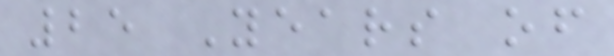25 Years of
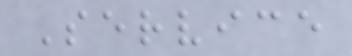Service
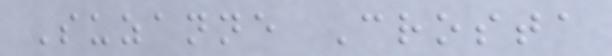Suzanne Crosta
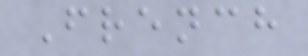French
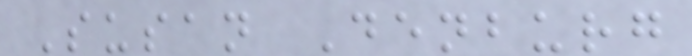Susan Denburg
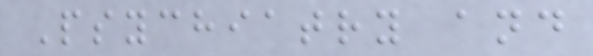Psychiatry and
